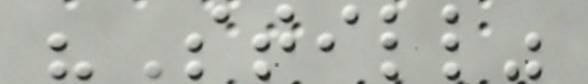"Still"
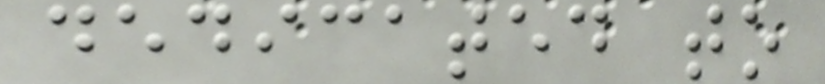dedicated to
